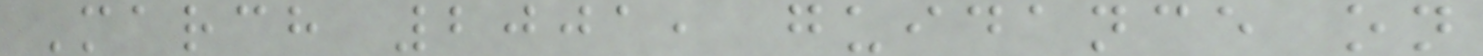March 2001, guidance on
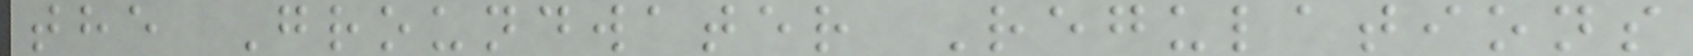the Groundwater Regulations
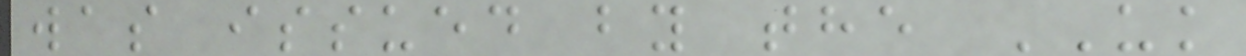was issued by the UK
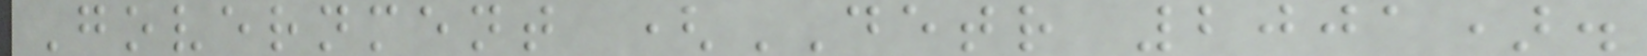Government (DETR 2001).
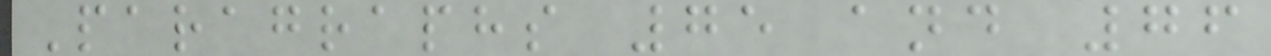Paragraphs 75 and 76
